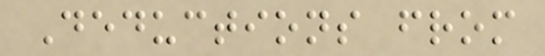Deductions from
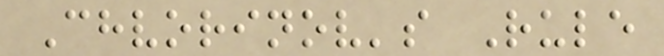Chvorinov's Rule
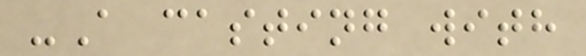-A casting with
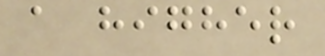a higher
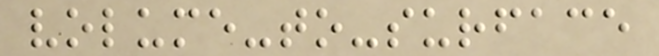volume-to-surface
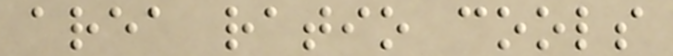area ratio cools
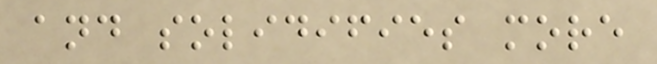and solidifies more
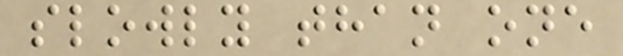slowly than one
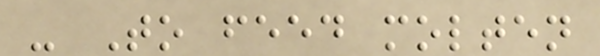- To feed molten
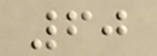60
